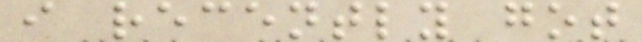i recently got
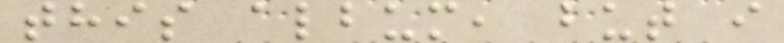this album, but i
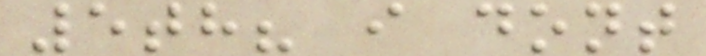5th? i dont
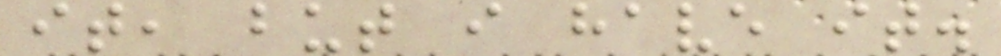it, but i have it.
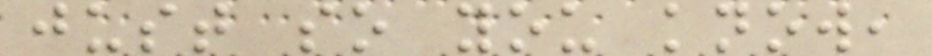just so you know,
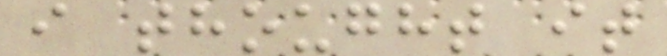i thought it
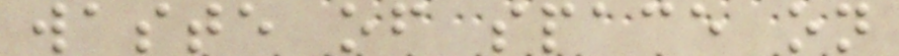waste of space on
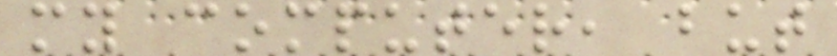my computer, but
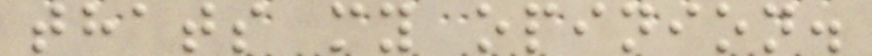thats my opinion.
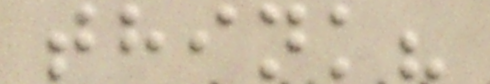think?
